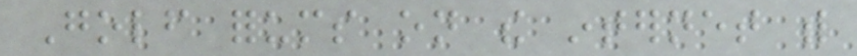Golf forums on the internet with
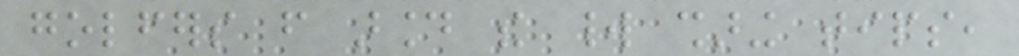golfers from around the world sharing tips,
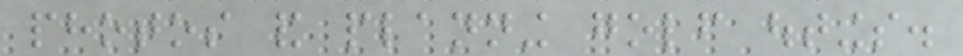photos and planning golf outings.
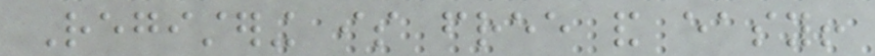Registering is free and easy!
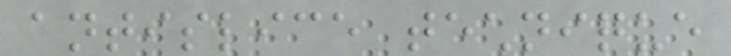antislice technique
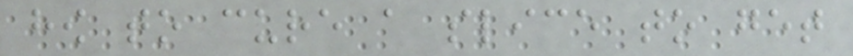how to cure a slice to get
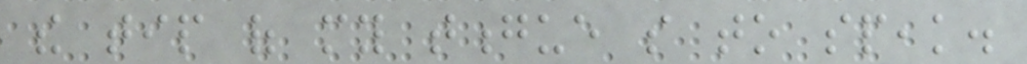the tip of my tongue so to speak.
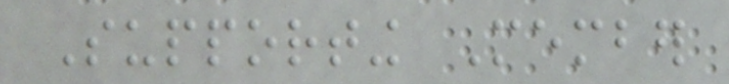Supporting Member
